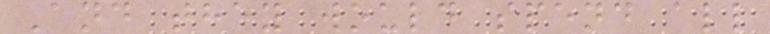And they would spend all
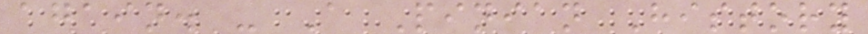again. - A Pinian History
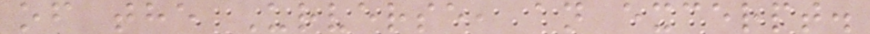of the Urverse, an excerpt.
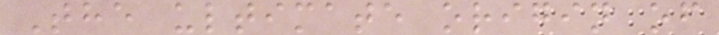The ultimate origin of
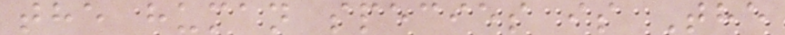the human species is The
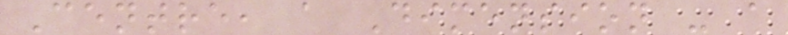Centre, a Dimension - a
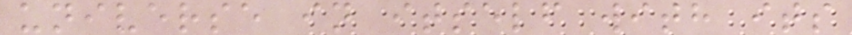universe in itself with its
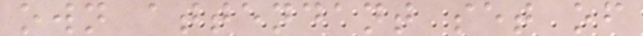own attendant set of
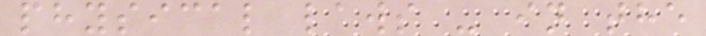physical laws - in the
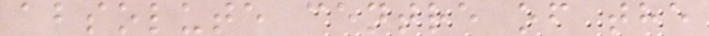absolute centre of the
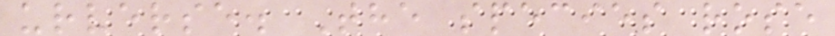urverse. The species rose
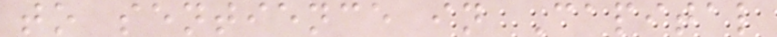to sentience in Capital
